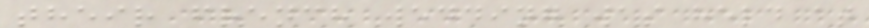their french wedding was held at
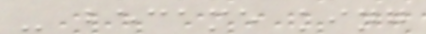- became king
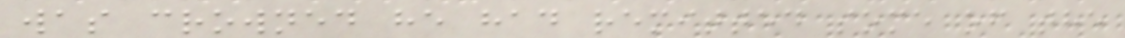was crowned he had remitted some of the
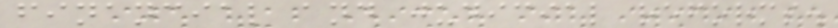financial and judicial reforms.
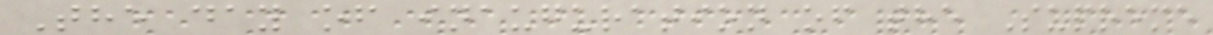The day of inauguration of the Supreme
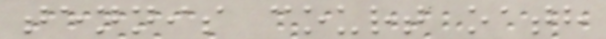tennis court oath
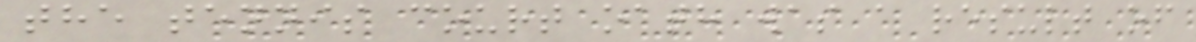the tennis court oath was a result of
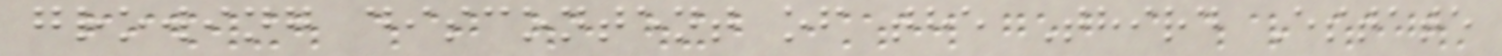growing discontent of the Third Estate
